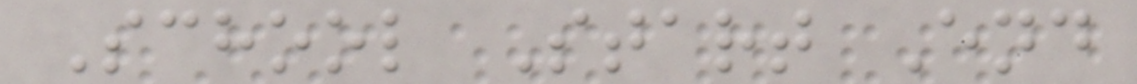School Start End
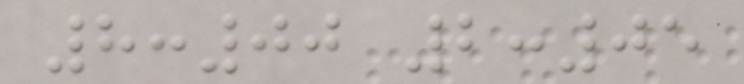8:00 2:05
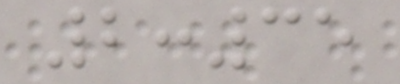2:35
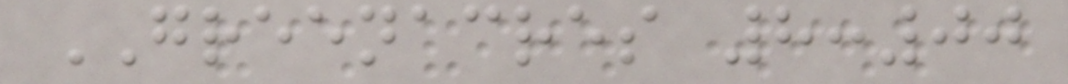GREENACRES 8:00
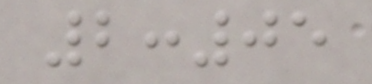2:05
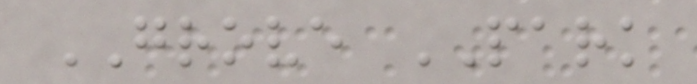GROVE PARK
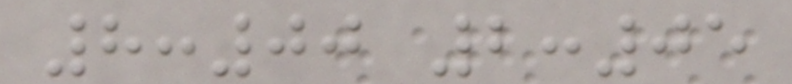8:00 2:05
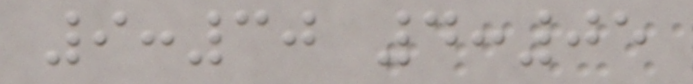9:30 4:05
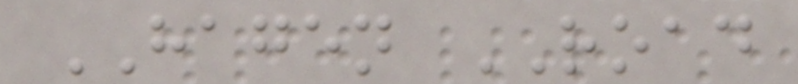HAGEN ROAD
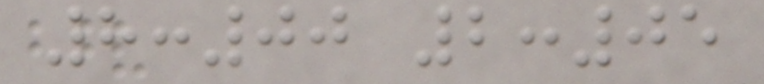8:00 2:05
